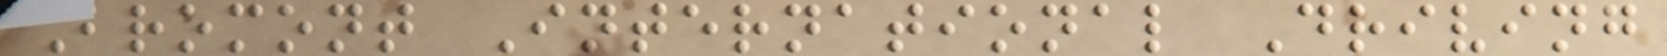Bromont International Driving
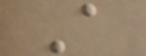A
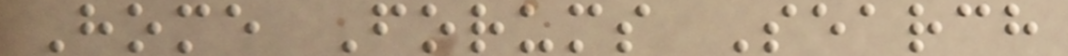Home Forums Search
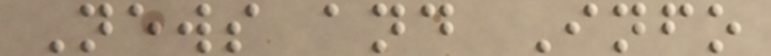News and Info
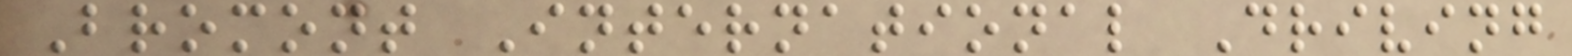Bromont International Driving
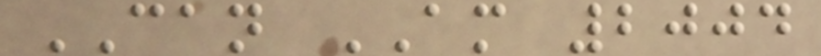CAN AM 2004
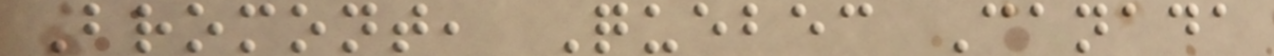Bromont, Quebec Canada
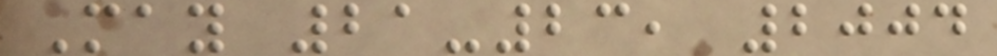May 21-23, 2004
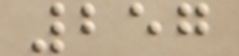257
